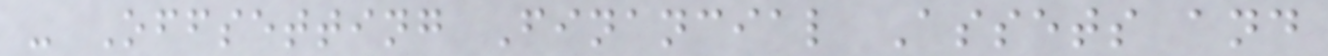- Offsetting Financial Assets and
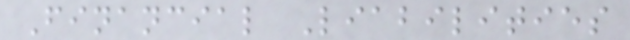Financial Liabilities
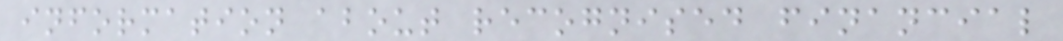information about recognised financial
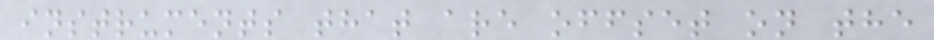instruments that are offset on the
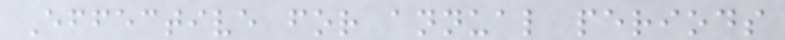Effective for annual periods
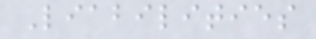Liabilities
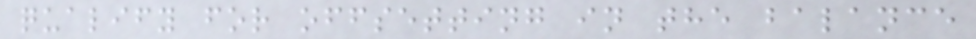qualify for offsetting in the balance
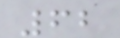62
